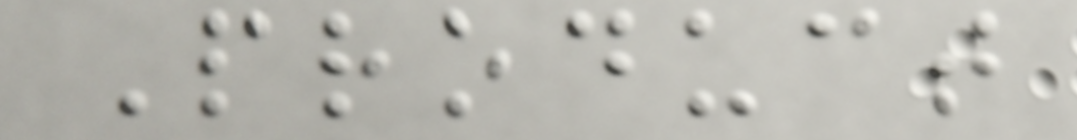Product
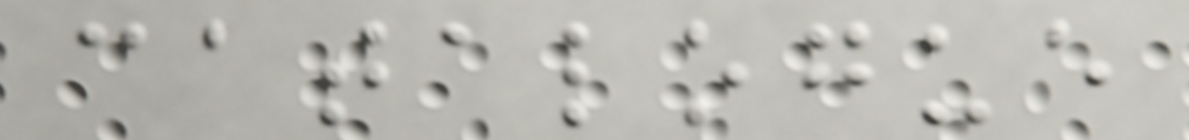catalogue
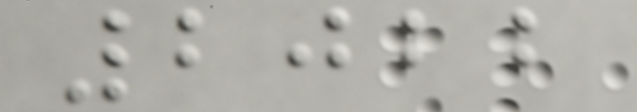2022
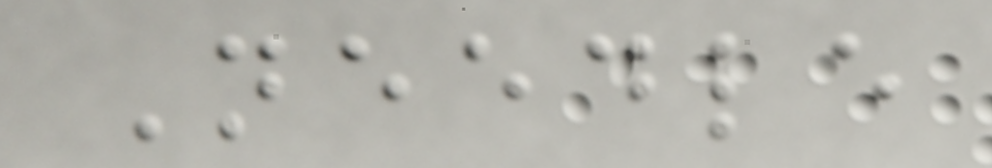Needle
